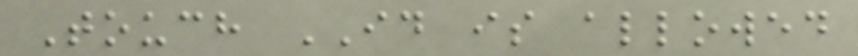Touch ID is allowed
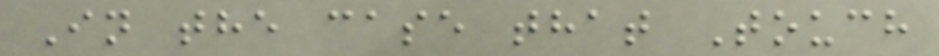In the case that Touch
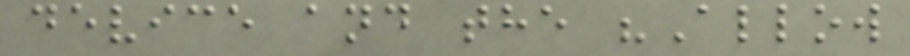device and the "Allow
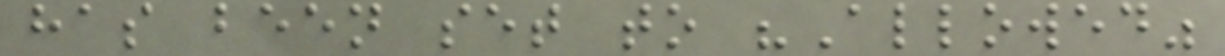has been set to "Allowed"
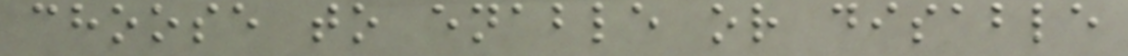choose to enable or disable
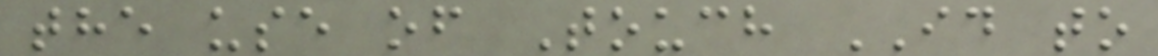the use of Touch ID to
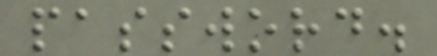password.
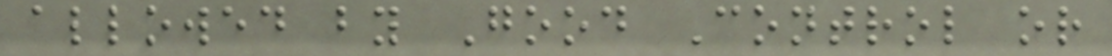allowed by Good Control or
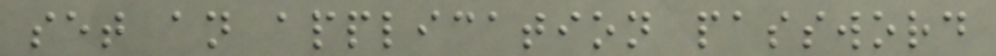set an application password
